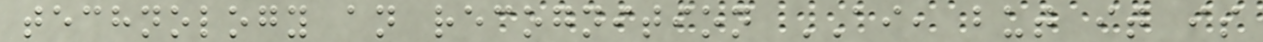technology an recognition AI, but it is
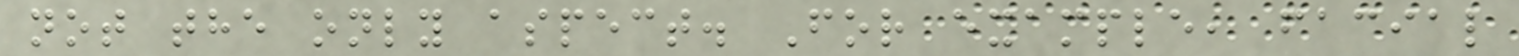not the only aspect. For example, facial
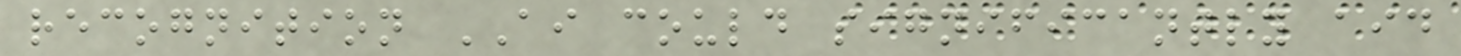recognition AI could significantly aid
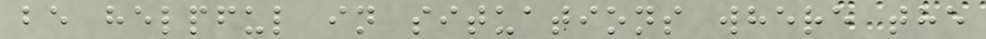be helpful in situations where the
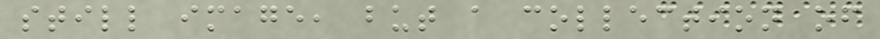still image, but a collection of
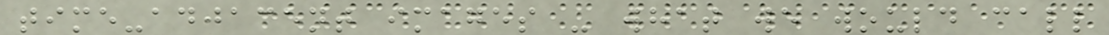time-adjacent images - what we would call
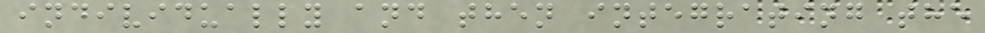individually and then integrating the
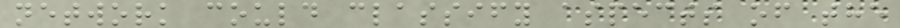network could classify aspects of the
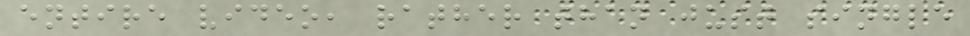entire video, rather than just single
